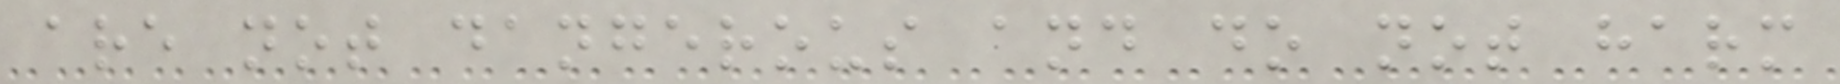are not dangerous and do not harm
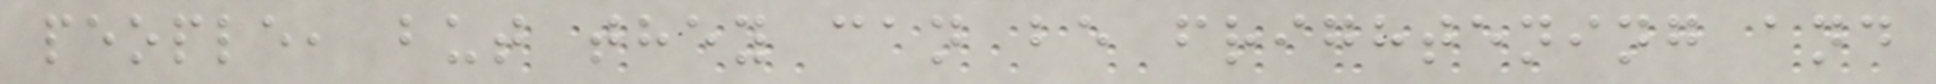people, but they can be frightening and
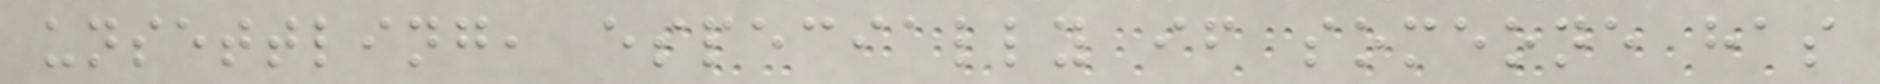unsettling, especially if someone has
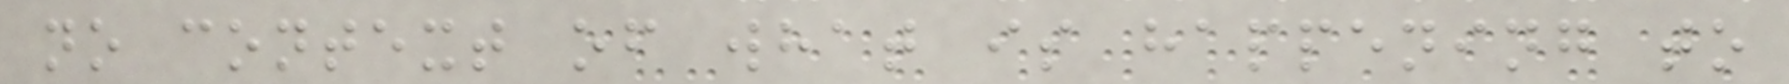no context of what is happening to
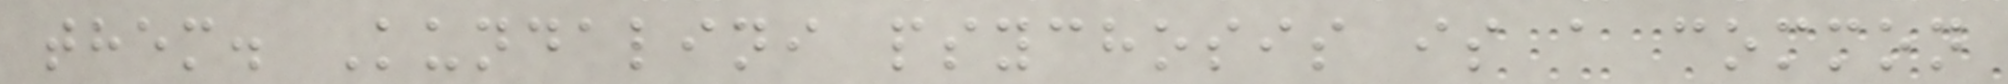them. Kundalini psychosis is a common
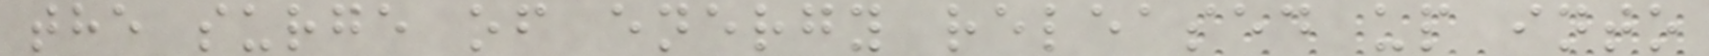the surge of energy released up into
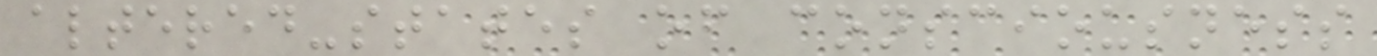altered-states of consciousness
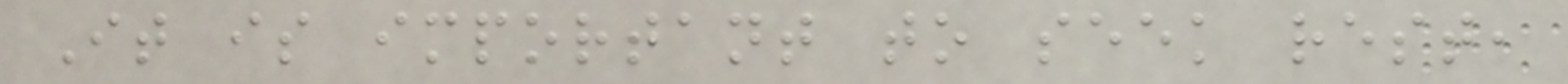It is important to seek rest,
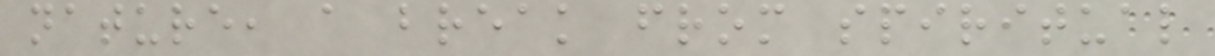nature, a break from spiritual
